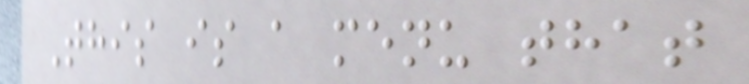This is a menu that
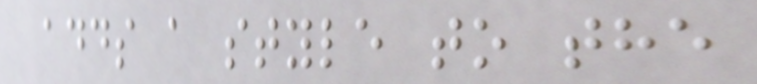adds a style to the
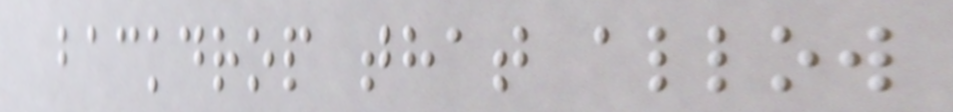backdrop that allow
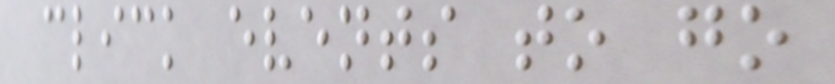click events to go
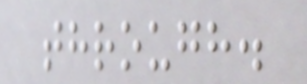through.
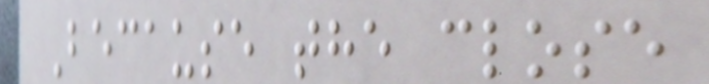Because the close
